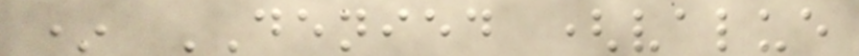* DENIED (value
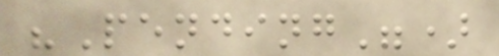"Pending")
